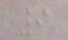9
